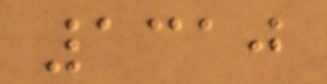1310
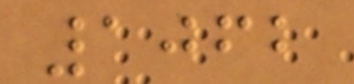1062
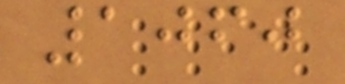1060
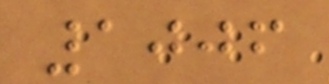1006
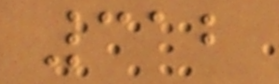312
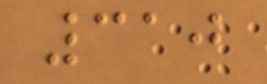310
